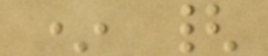* {
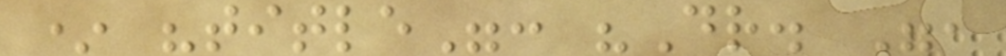* "title": "Dr. ",
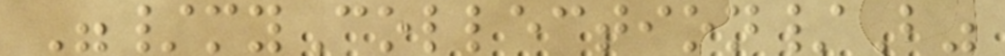"/myCollection/B"
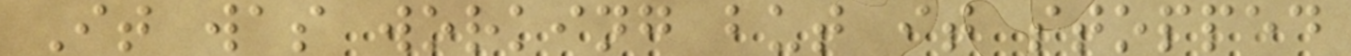It was working but it stopped
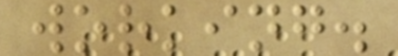working.
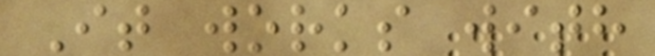It works with
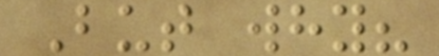But why?
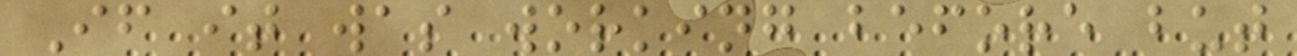If it was working before but
